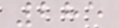285
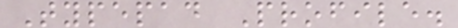Typepad Profile.
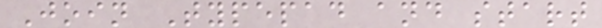Join Typepad and start
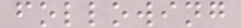following
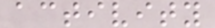activity
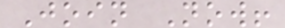Join Now!
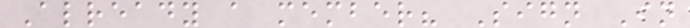Already a member? Sign In
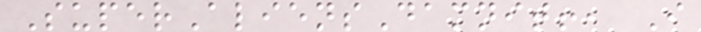SuperAliensDamnit!, I
